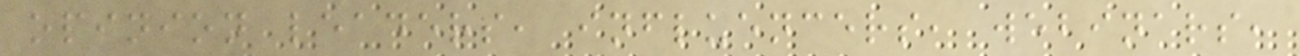opinion leaders, influencers, webinars,
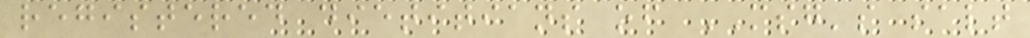registered dietitians of MSG's salt
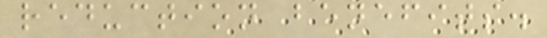reduction benefits.
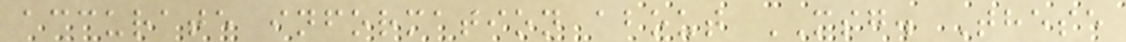accurate information about MSG. These
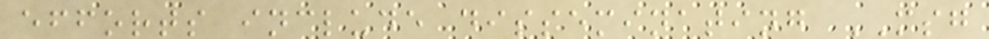efforts include disseminating MSG
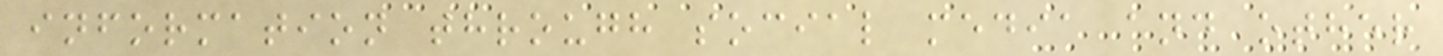information through social media and other
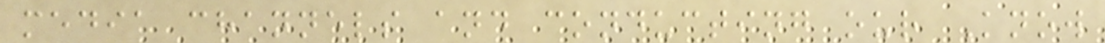media channels and conducting our Know
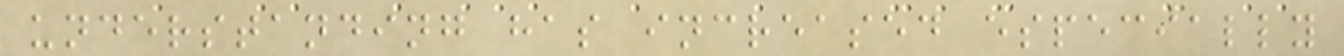understanding has increased especially
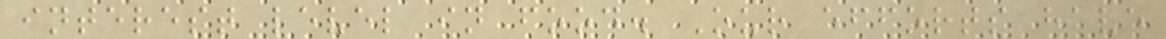interest level in food. Our efforts have
